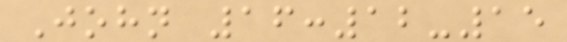John 16:12-15
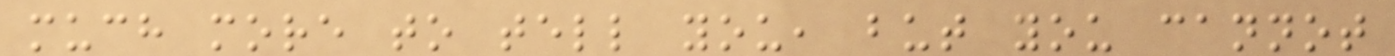much more to tell you, but you cannot
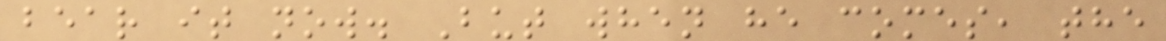bear it now. But when he comes, the
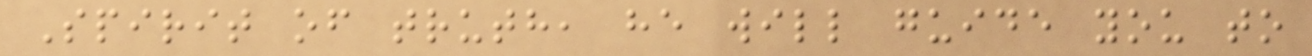Spirit of truth, he will guide you to
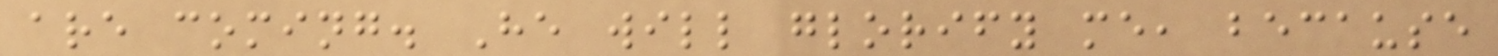are coming. He will glorify me, because
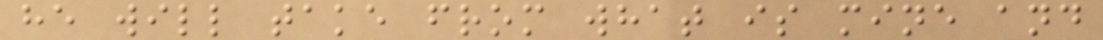he will take from what is mine and
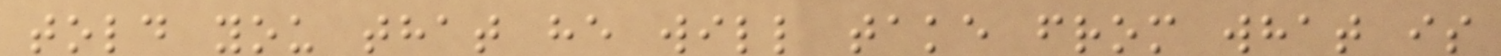told you that he will take from what is
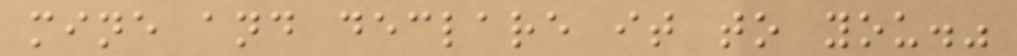mine and declare it to you."
